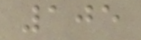105
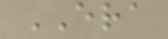ERA
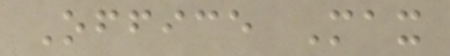Office Max
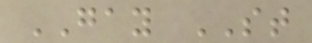GAY ST
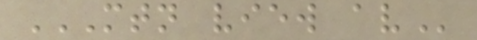MTN VIEW AV
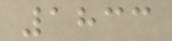1833
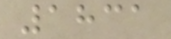1831
